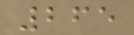265
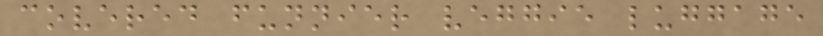covered funnier veggie luggage
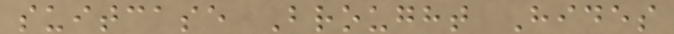suitcase Brought Hides
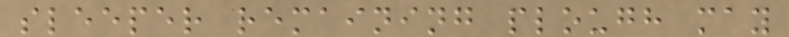sleeper remaining plough may
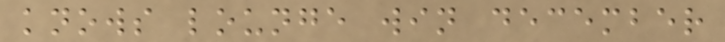knows lounge win december
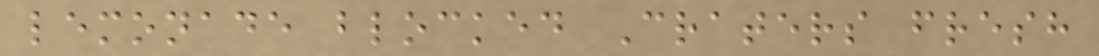lemonade blocked Craters fresh
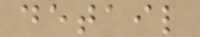detail
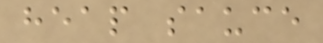heap sauce
